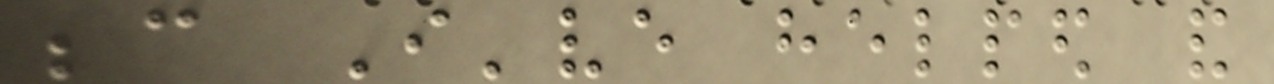because I've helped and
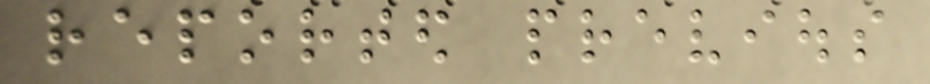reported previous
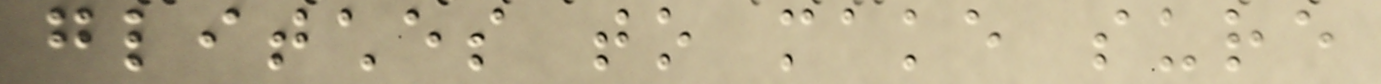glitches to make sure
